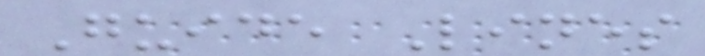Guide Lines
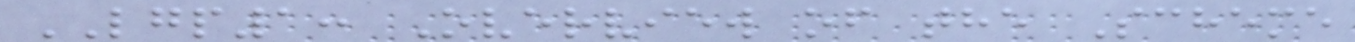LGP1: Overview of the Scheme
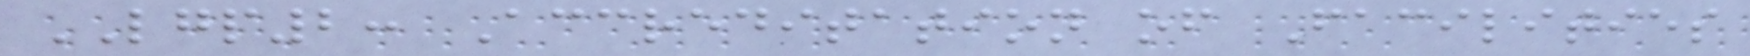LGP2: Accreditation of Facilities
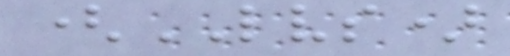(LVS)
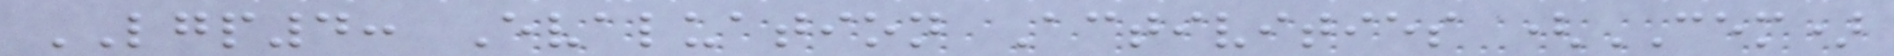LGP4: Evaluation Activities (CEM)
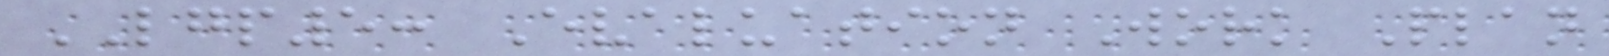LGP5: Evaluation Work Plan
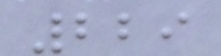229
